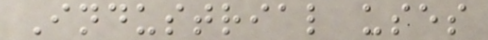Industrial uses
